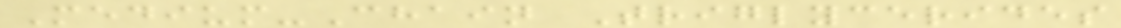Medium-Chain Triglycerides
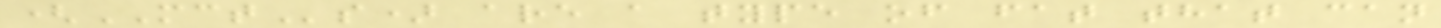(MCTs) are a type of fat that can
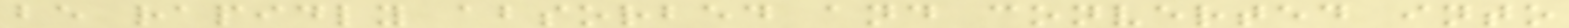be rapidly absorbed and converted into
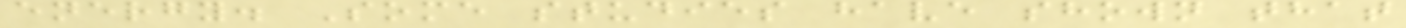energy. Some studies have shown that
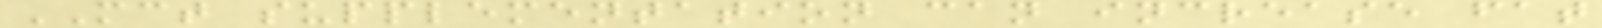MCT supplementation can increase fat
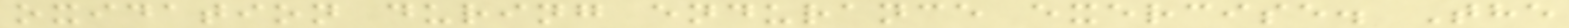oxidation during endurance exercise. The
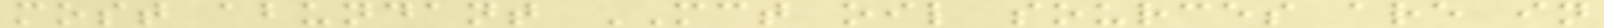most abundant MCT oil sources are in
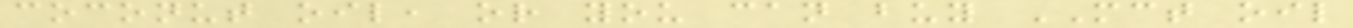coconut oil, or you can buy MCT oil
